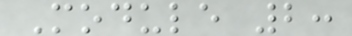Module 2:
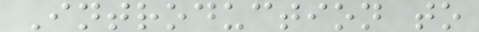Introduction to
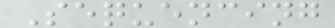Sequencing
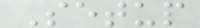Setup
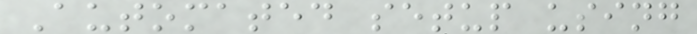Automated setup using
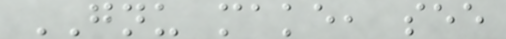GNU make, see
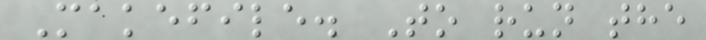Makefile. To run the
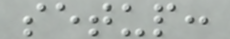setup:
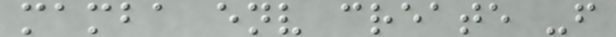mamba env create -f
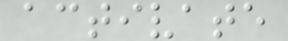activate
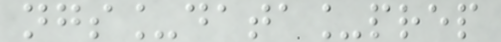ngs_data_prep
